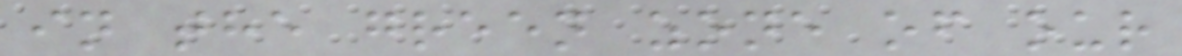in the green zone of our
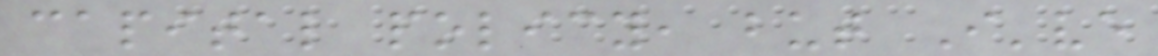capital policy, but I've
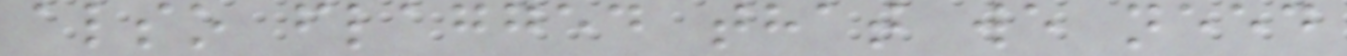also flagged that we need
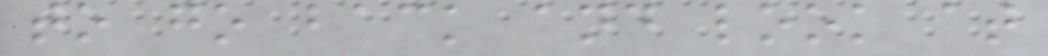to go back and look at
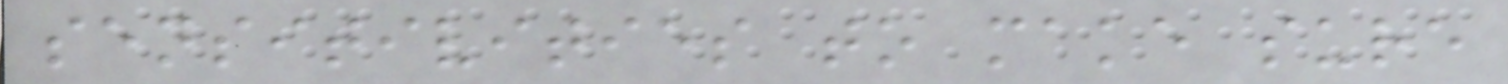sensitivities to make sure
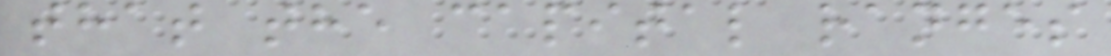that the capital ranges
